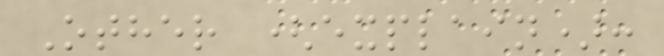Other (explain):
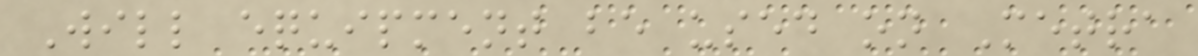Will equipment be used on Metra
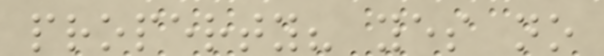property? yes no
